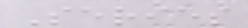Series
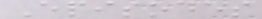Episodes
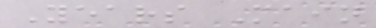Years Main
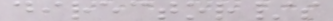director/s
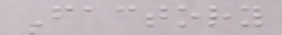Factory
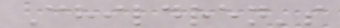Children's
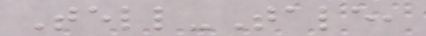Tell-Tale,
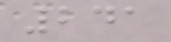241
